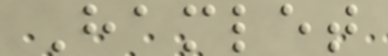Hamlet
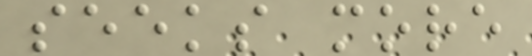seeks more
